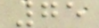75
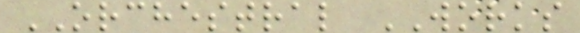ORCHESTRAL WORKS
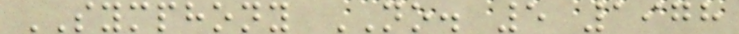SYMPHONY NO. 5 1978
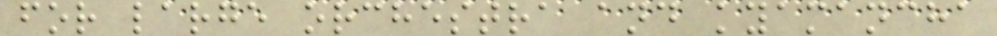for large orchestra and kyamancha
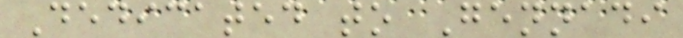Dedicated to Gennadi
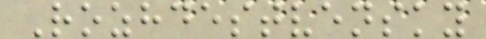Rozhdestvensky
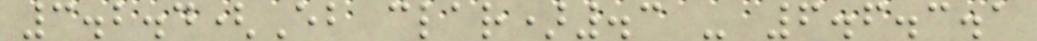3.2.4(Eb clar).3 - 6.6.3.1
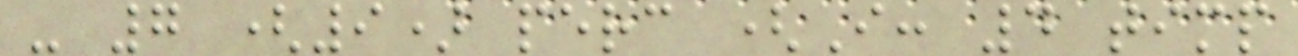- 7 (9) perc (I: 4 timp
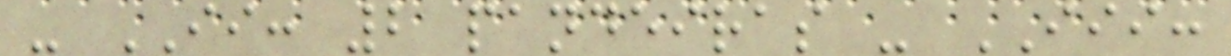- II: 2 pandeiras - III:
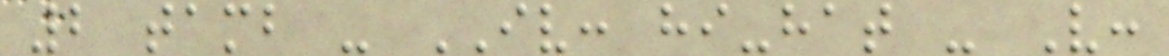2 tamb - IV: hi-hat - V:
